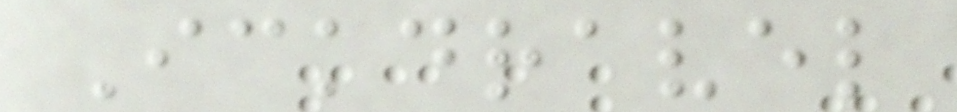Ickdravel
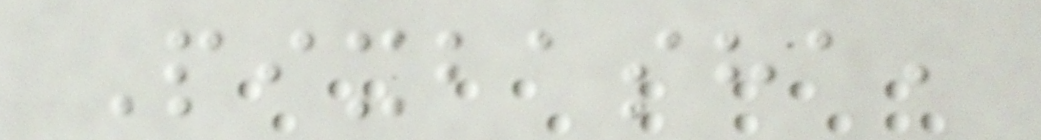Pixbasha,
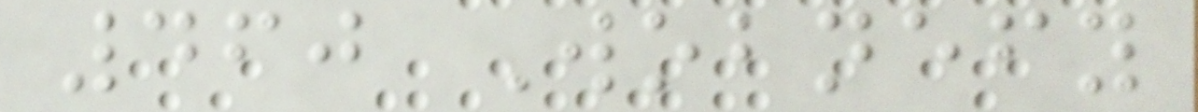460 Wobnefy
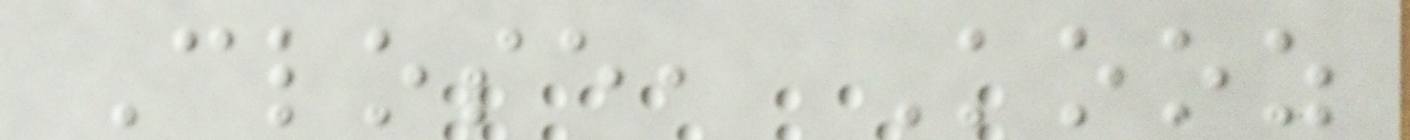Close, Kooz
